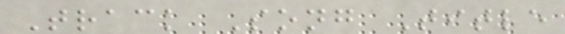Track Song Title
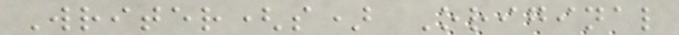Writer(s) Original
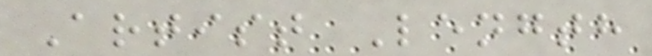Artist Length
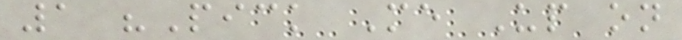1 "Pick Me Up on
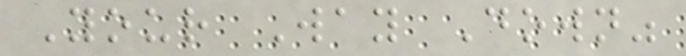Your Way Down"
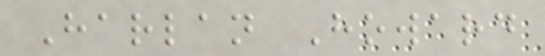Harlan Howard
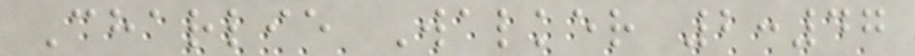Charlie Walker 2:47
